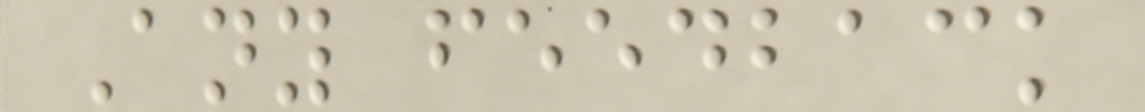Any feedback
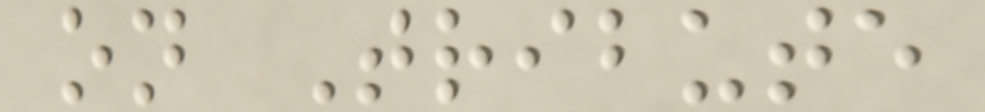on Tribute
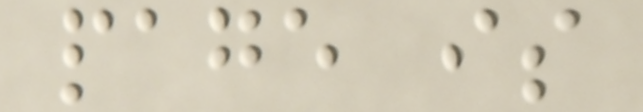page is
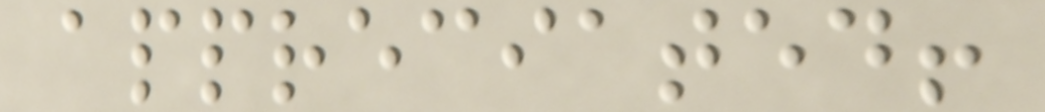appreciated!
